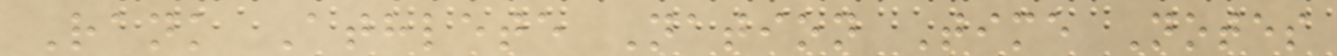Rank Athlete Nation Time Notes
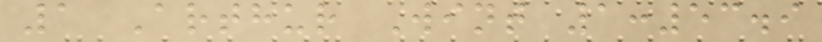1 Arthur Wint 1:53.9
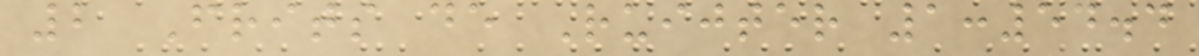2 Frits de Ruijter 1:54.4
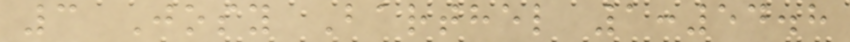3 Josy Barthel 1:54.8
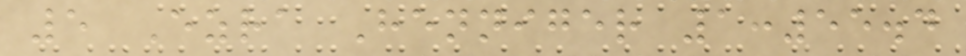5 Ezra Henniger 1:55.4
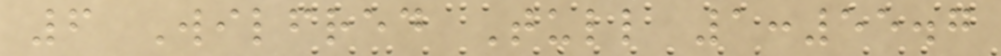6 Wilfred Tull 1:55.7
